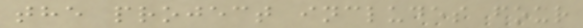the project includes four
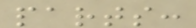parts:
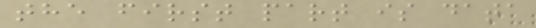the first part is data
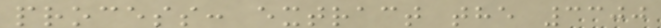process: extract the 3300
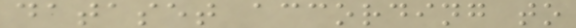dataset according to
